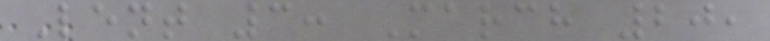Lent 3: March 20,
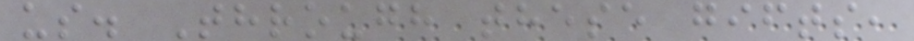us. Through these gifts,
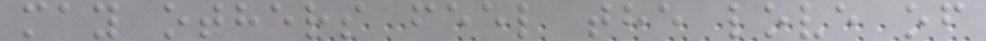may others feel the love of
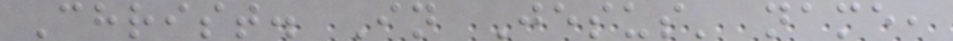Christ. In Jesus' name,
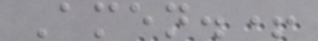Amen.+
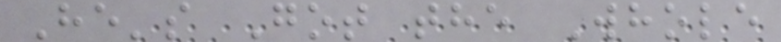He's Got the Whole
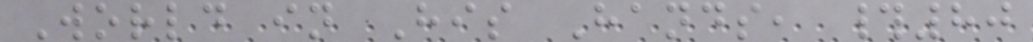World in His Hands, #80
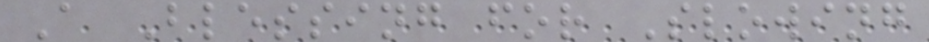A Blessing for Slowing
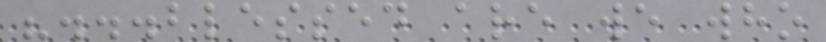"...blessed are we who
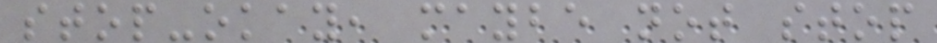stop-okay, maybe not stop
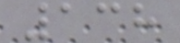138
